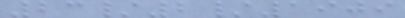23/2/1909
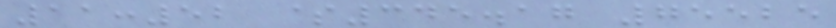11:52 $345.17 75525
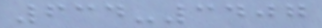634-3407
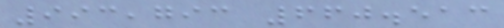993,793 660.513
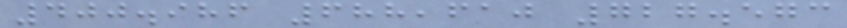400.986 688,610 727.573
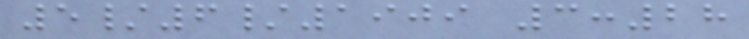5/6/1909 3:28
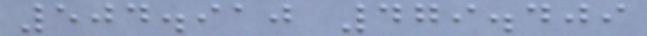504.910 479.409
